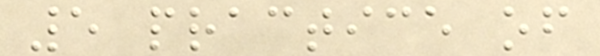5 practice of
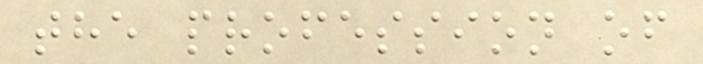the profession of
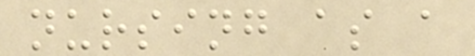nursing as a
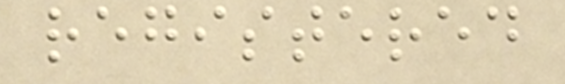registered
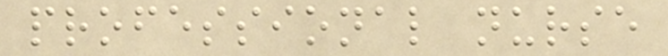professional nurse
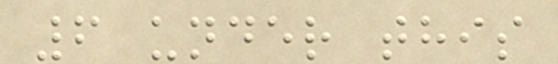6 under this
